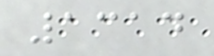1314
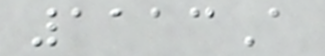1113A
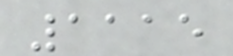1115
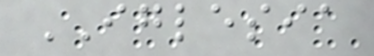IGLESIA
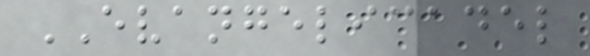EVANGELICADEL
